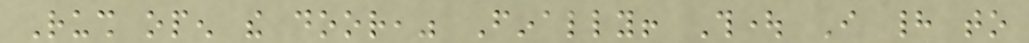Rush open the door," Finally! Thought I had to
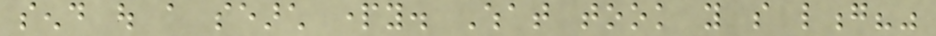send out a search party. What took you so long?"
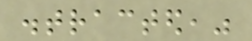distracted,"
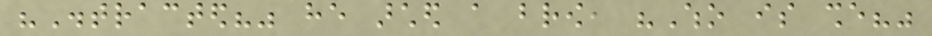"Distracted?" he arched a brow, "Who is she?"
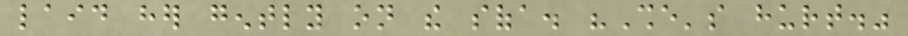laid her gently on the sofa. "She's hurt."
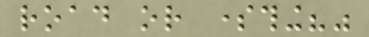road or something?"
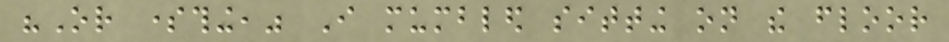"Or something," I mumbled sitting on the floor
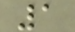1
